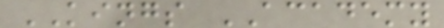KINGS ACADEMY
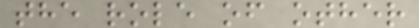the role of other
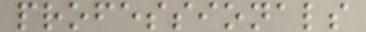professionals
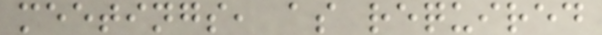meetings, as required
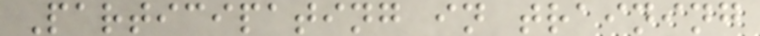Participating in training
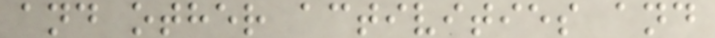and other activities and
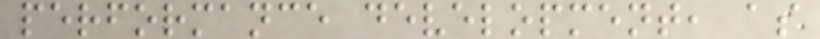performance development, as
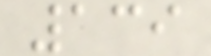139
